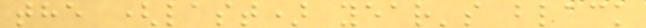the (last) year's black
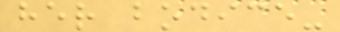her bodice-
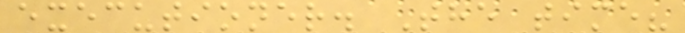executioner. The time?
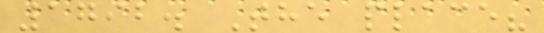1792. The place?
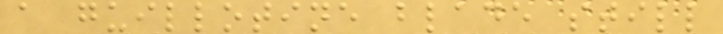a guillotine blade still
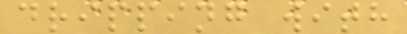dripping with
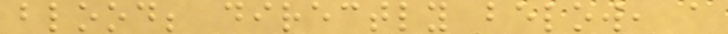blood; directly below, a
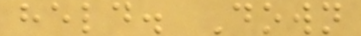held. Down
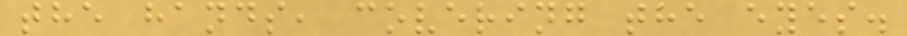the hands, covering the eyes.
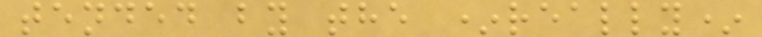tended by the *really*
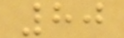80
